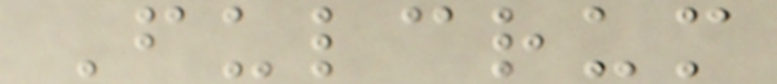Fulcrum
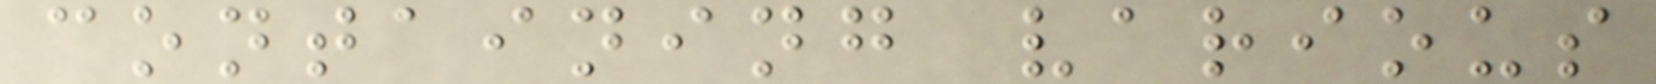containing various
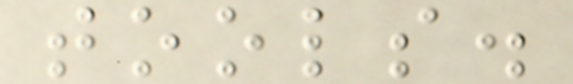tools.
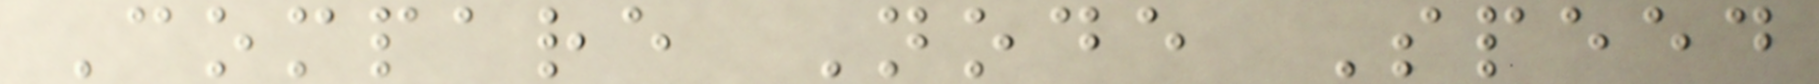Compare Node Speed
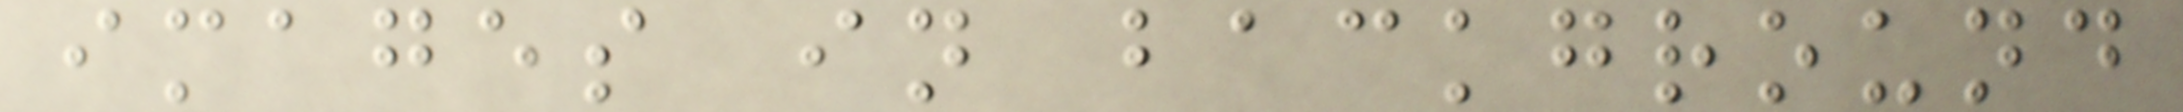images in background
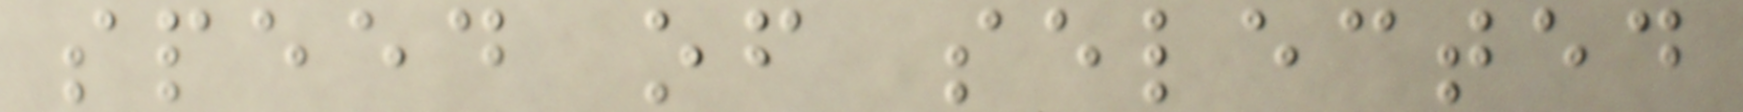speed of selected
